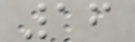16
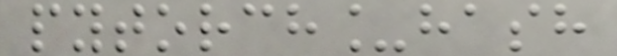pytorch_hash
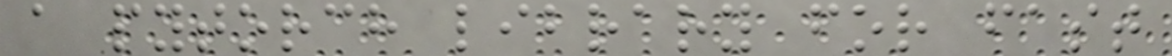a pytorch library for fast
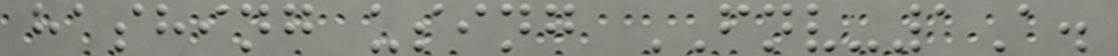hashing using FNV-1A.
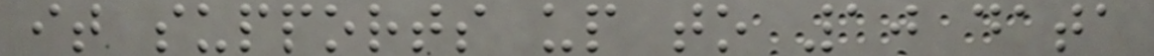it supports up to 10 data
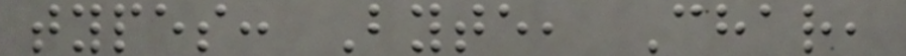types: Byte, Char,
